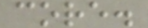core.
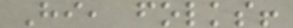Hi, folks!
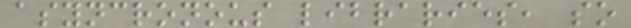asyncronous libraries, so
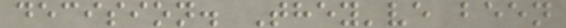decision. They've been
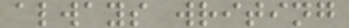always writing
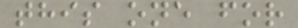this one for
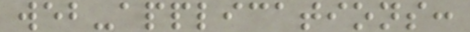web-applications:
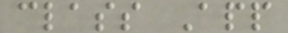class App
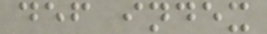def index
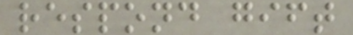respond gift
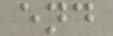end
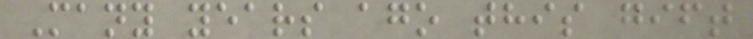Many years ago this gift
